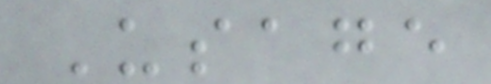Usage
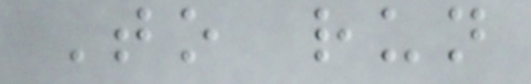To run
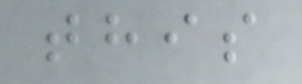this
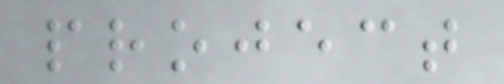project
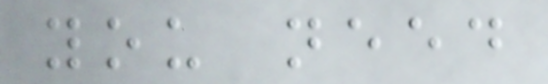you need
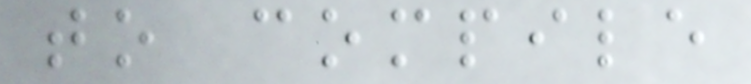to compile
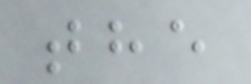the
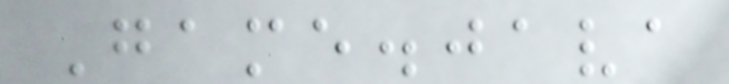Game.java
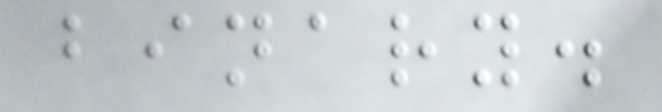binary.
